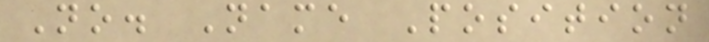No. Name Position
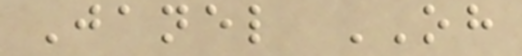Janel OH
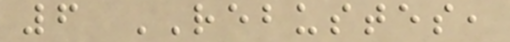6 REBUSTES,
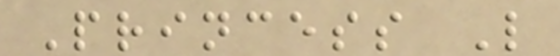Princess L
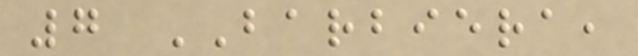7 BARBIERA,
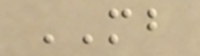MB
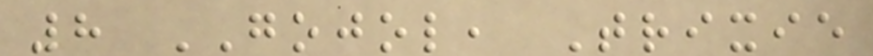8 GOJOL, Trixie
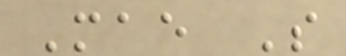Mae S
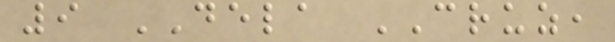9 DELA CRUZ,
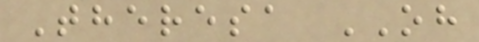Theresa OH
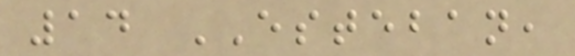14 ESTEBAN,
